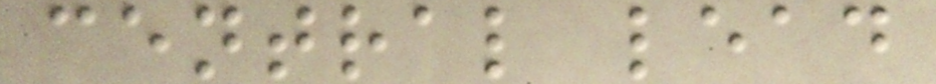central lead
